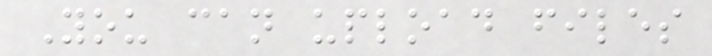You can upload files
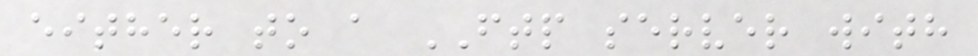either to a FTP server with
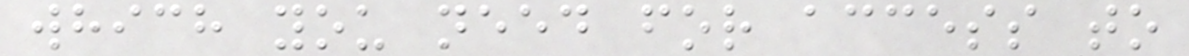which you need for access to
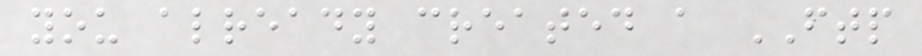you already created a FTP
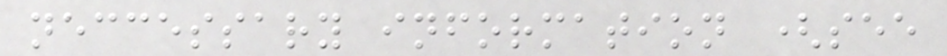neccessary information (see
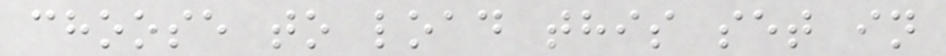choose to load this set in
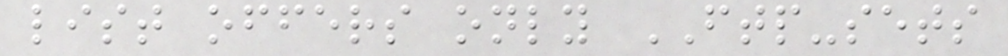list offers only FTP-sets
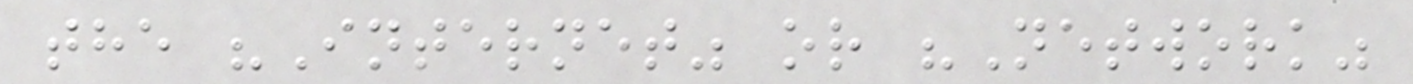the "Internet" or "Network"
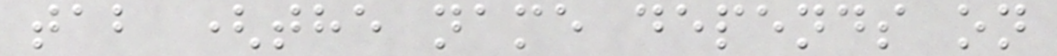tab (the name depends on
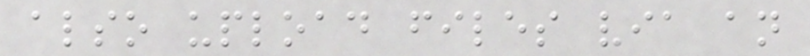also upload files via an
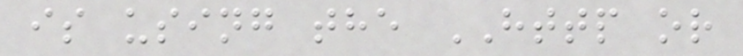is using the HTTP or
